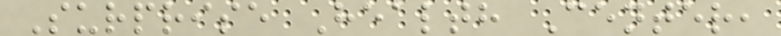Surprise Health Center,
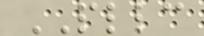PLLC
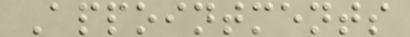Appointments
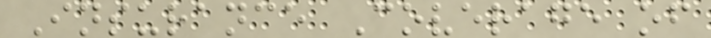Insurance Coverage of
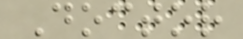Doctor
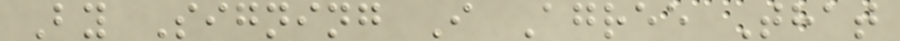By Signing I Agree That
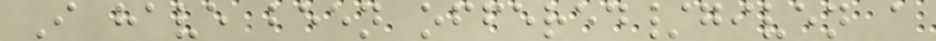I have been offered/given a
